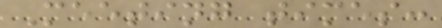Meeting times:
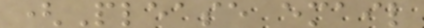(Please email
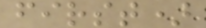first)
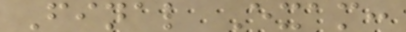Final Exam:
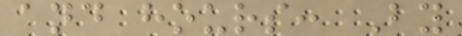and hours: By
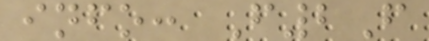info: F2F
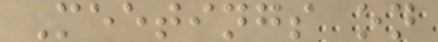Meetings on
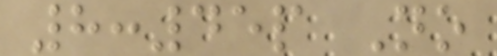8:45p No
